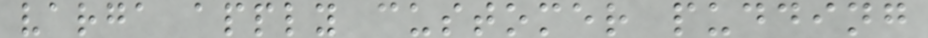varga apply customer pudding
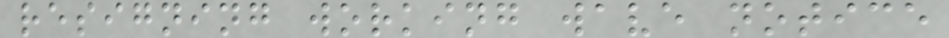resigning working wave notice
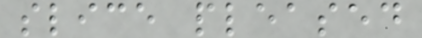slice pleased
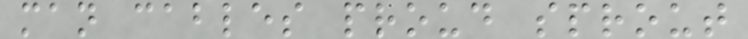man cables proud sprout
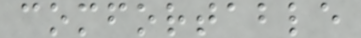comfortable
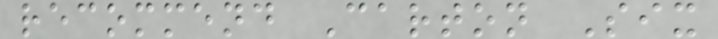recommend Carton Six
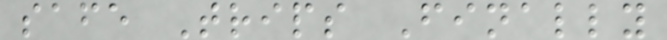safe Trips Finally
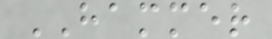HAMMER
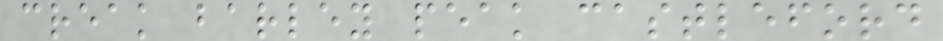creak barley peak castleford
